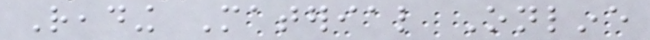Reading Material Online
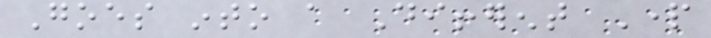Goes into a Different Part
